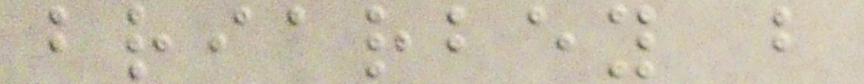briarbey b
